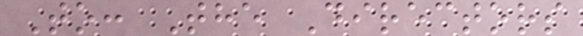To: The Directors
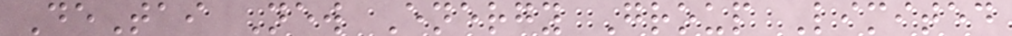DeTai New Energy Group Limited
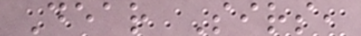Dear Sirs,
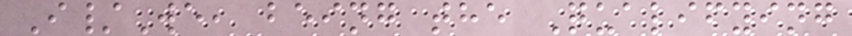I/We, being the Qualifying
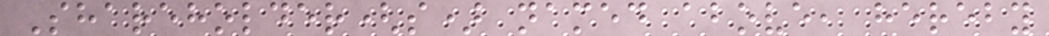Shareholder(s) named above, hereby
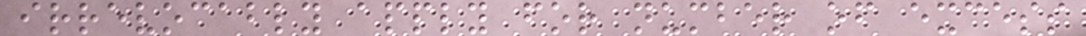irrevocably apply for number of excess
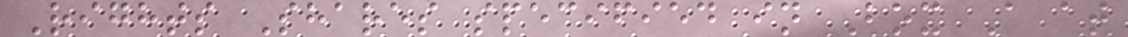Rights Shares specified in Box A at
